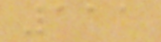111
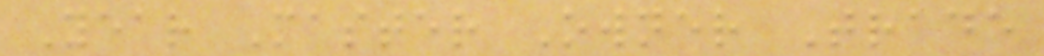Year Master Owner Trade
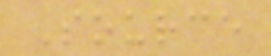Source
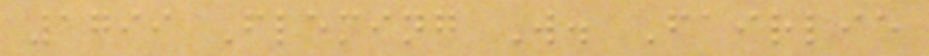1799 Fleming W. Fairlie
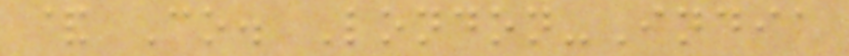& Co. London-India
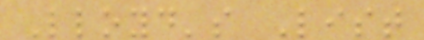Lloyd's List
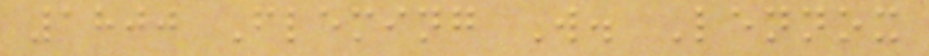1800 Fleming W. Lennox
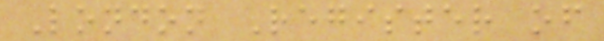London Register of
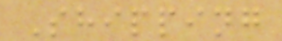Shipping
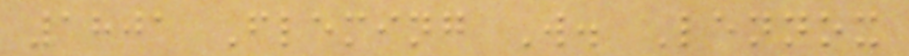1801 Fleming W. Lennox
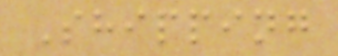Shipping
